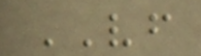VF
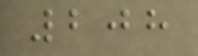208
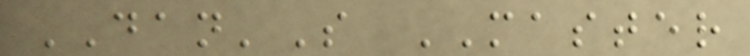DAN'S MASTER
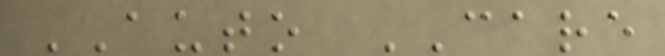AUTO CARE
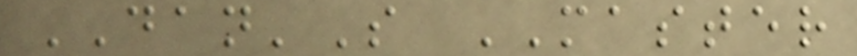DAN'S MASTER
